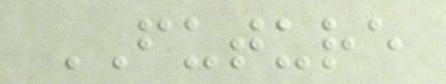FUTURE
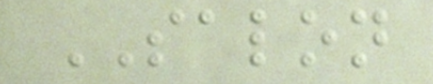SALON
